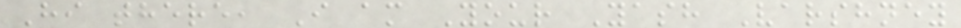Hi there, I am Your Yash Varshney
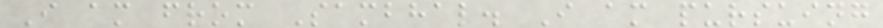I am from Sambhal. I am pursuing
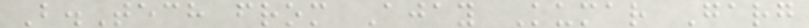B.Tech from Ajay Kumar Garg
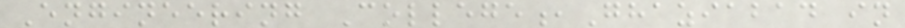Engineering College,Ghaziabad in
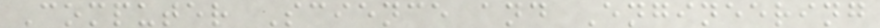Computer Science and Engineering
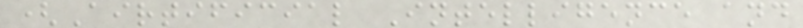(Airtificial Intelligence and
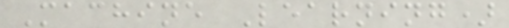Machine Learning)
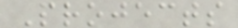Projects
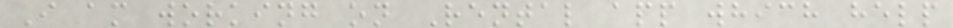I am working on Rental app which help
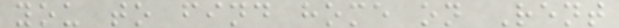you to find home on Rent
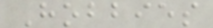Hobbies
